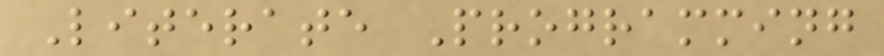Literate Programming
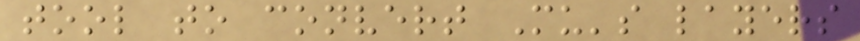tool to convert Mu's layers
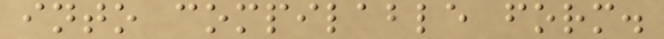into compilable form.
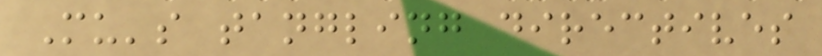Mu's tangling directives
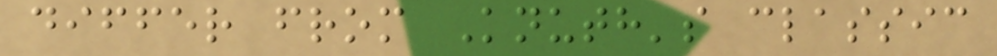differ from Knuth's classic
